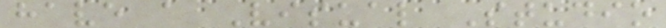have a Visual Studio
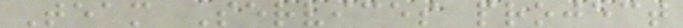Team Services project
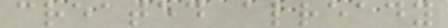created already
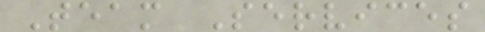Team Services
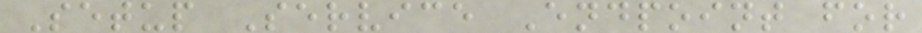Setup Service Endpoint for
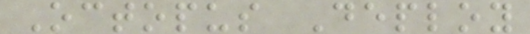Octopus Deploy
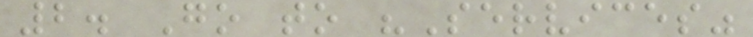2. Go to "Services"
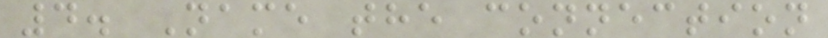4. Name the connection
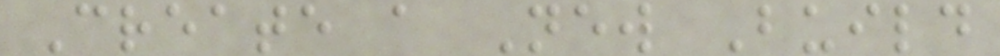Create a New Build
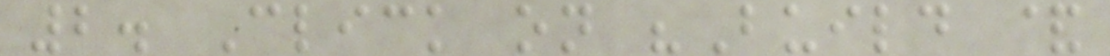2. Click on "Build &
